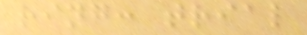ring: trial
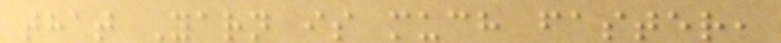that Yarn is much faster,
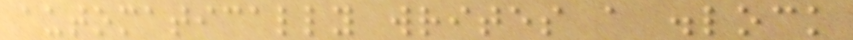automatically writes a .lock
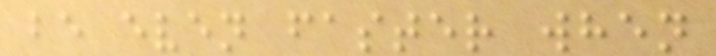be even faster when
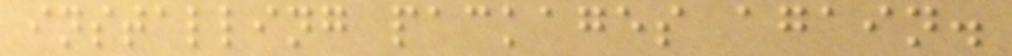installing packages again.
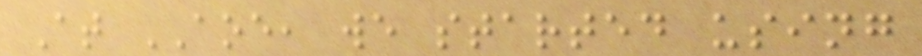At AOE, we started using
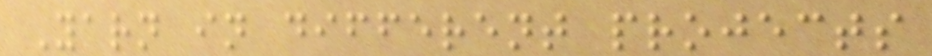Yarn in different projects
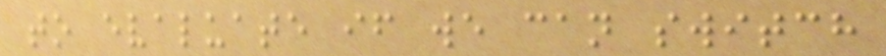to evaluate if we can switch
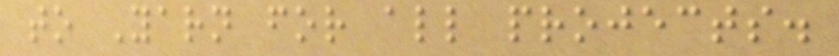to Yarn for all projects.
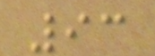93
